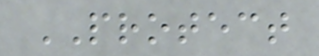PROTECT
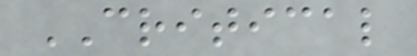CRITICAL
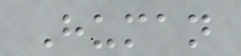Human
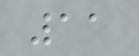11
